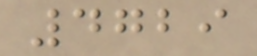4729
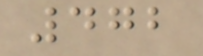472
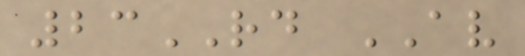23RD AV
